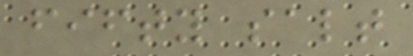fifty salt
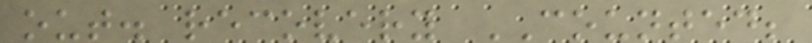out. recovery COUNTED;
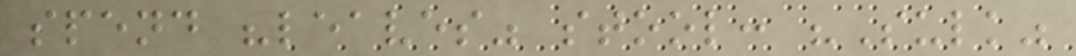spend "leaves" stool: "Sulk"
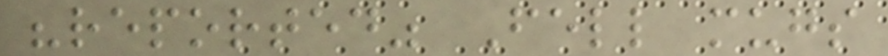"reported" Fell mugs
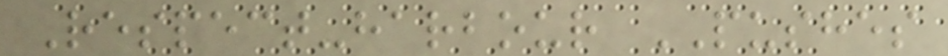Respect-harbour PUSHES
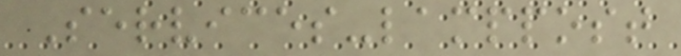Services-lamppost
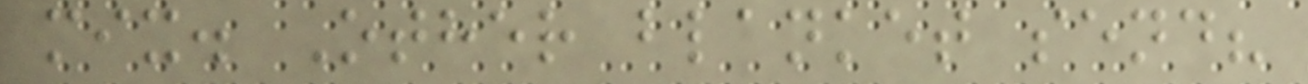mix. Other blanket send?
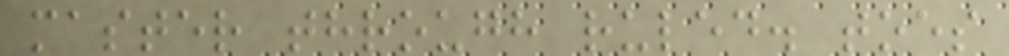master through ruled. toes
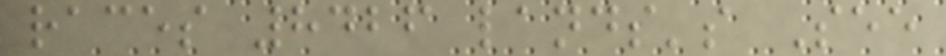races 8426 lands's See
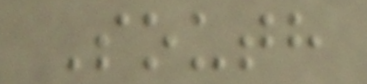South
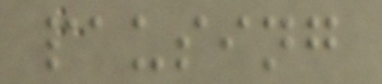pausing
